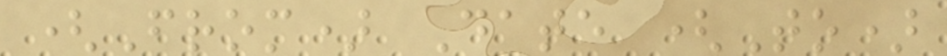(From) Date (To)
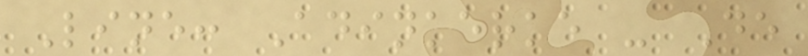Line: Adinkerke - De
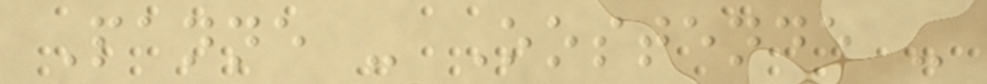Panne - Oostende -
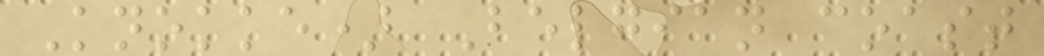Knokke) Belgian coast
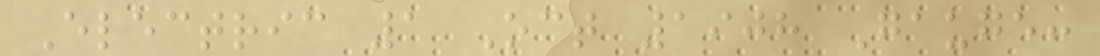Electric 1 Oct 1908 Gauge:
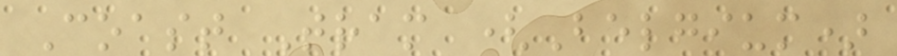Coast Tram (Belgium)
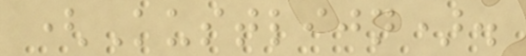(Kustlijn).
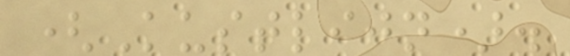(Kustlijn).
